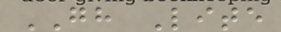GH Lite
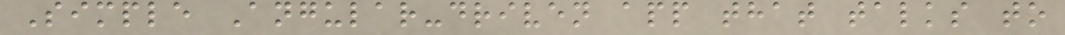Simple Angular-driven app that talks to
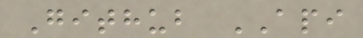Github API
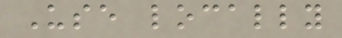Use locally
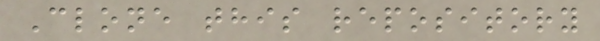Clone this repository
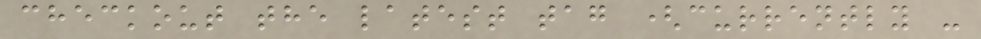checkout the latest tag (currently -
